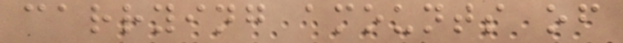carrying amounts of
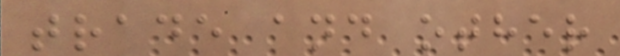trade and other
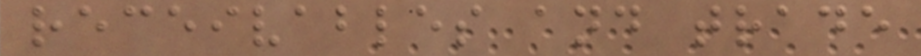receivables and trade
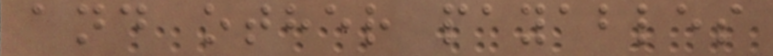and other payables
